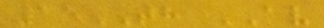15TH AV
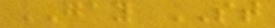GAY ST
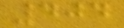404
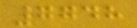7748
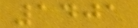1401
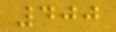400
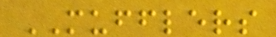MUFFLERS
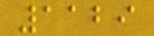1129
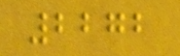2272
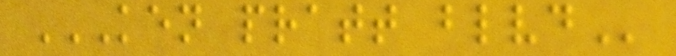KEN PRATT BLVD
